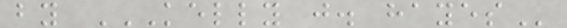by KELLY J. HAYES
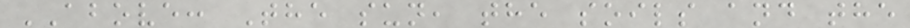ABOVE: The sun, the soils and the
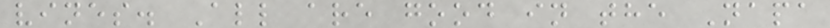vines. All are good in the Napa
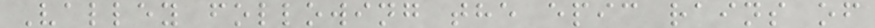Valley following the epic rains of
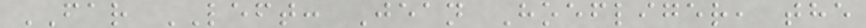FAR LEFT: Jean Hoefliger, the
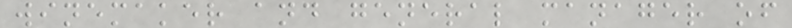winemaker and general manager of
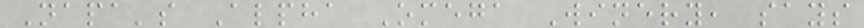Napa's Alpha Omega Winery, says
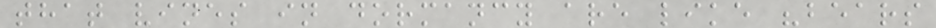that vines in dormancy are like "bears
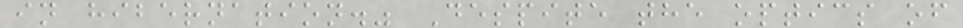in hibernation." Despite the optics of
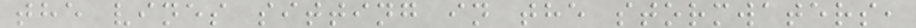the vines sitting in the stormwaters,
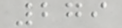279
